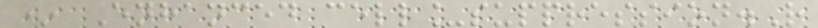* Enhanced cell_suppression.R
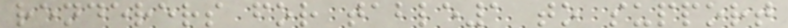renderers for table1 to support
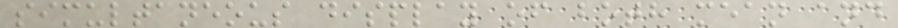simultaneous display of both mean and
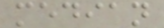median
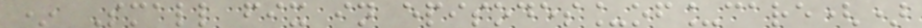* Small fix in episodes_of_care()
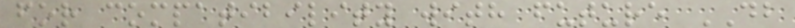for compatibility with future DB
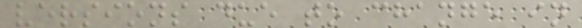versions due to change in
